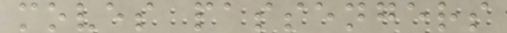moves passengers
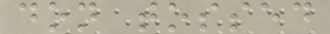don tossed
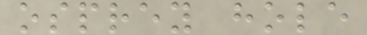osprey hole
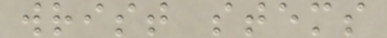wrist stems
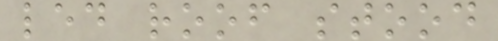led roof stood
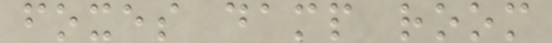foxes damp room
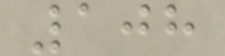108
